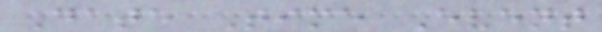Date Time Event
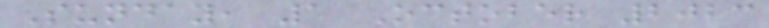Sunday, 1 October 2023
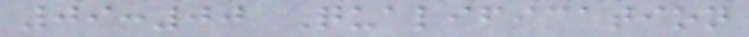09:00 Qualification
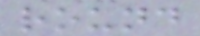round
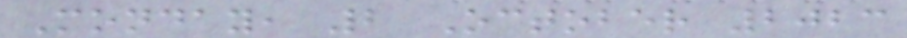Monday, 2 October 2023
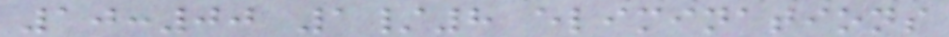10:00 1/8 eliminations
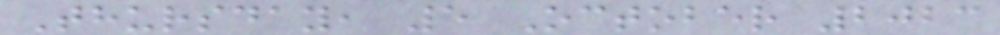Thursday, 5 October 2023
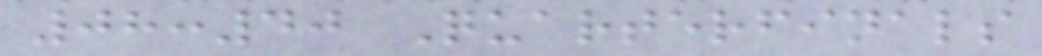08:40 Quarterfinals
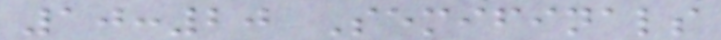10:20 Semifinals
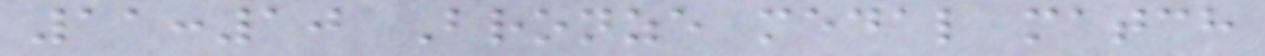11:10 Bronze medal match
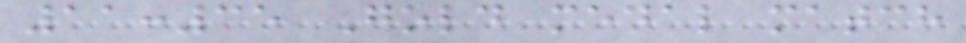11:35 Gold medal match
